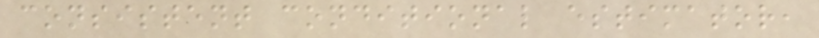consistent conditional estimator,
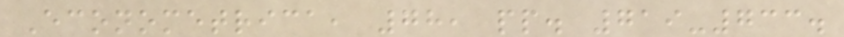Econometrica, 78, pp. 719-733.
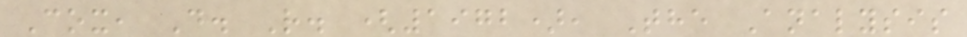Cox, D. R. (1972), The Analysis
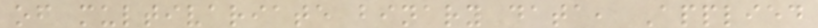of multivariate binary data, Applied
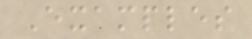Examples
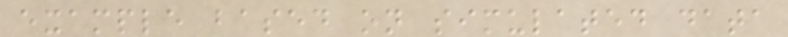example based on simulated data
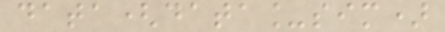data(data_sim)
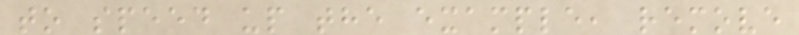to speed up the example, remove
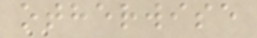otherwise
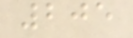205
